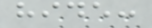hide:
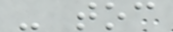- toc
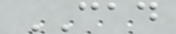CAD
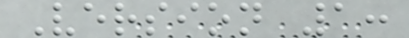Version 1:
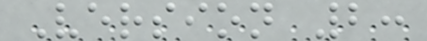Version 2:
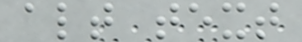alt text
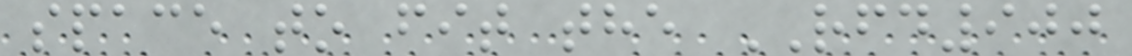space to fit the RFD900
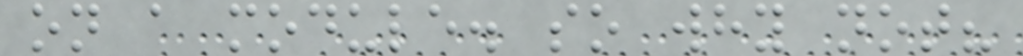on a module. so why not?
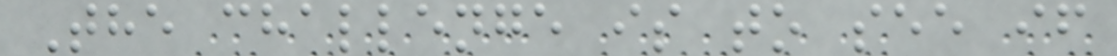The challenge is to see if
